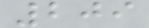209
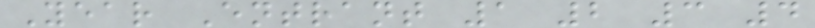Year Entrant 1 2 3 4
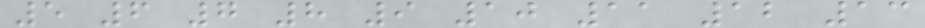5 6 7 8 9 10 11 12 13
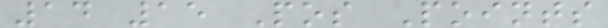14 15 Pos Points
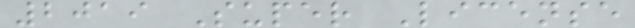2019 Super License
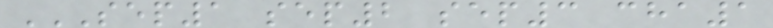SEP1 SEP2 SEP3 CHA1
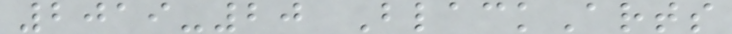2019-20 BlackArts
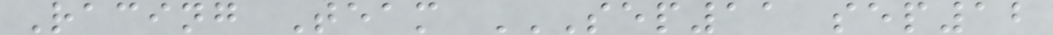Racing Team SEP11 SEP12
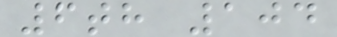6th 104
